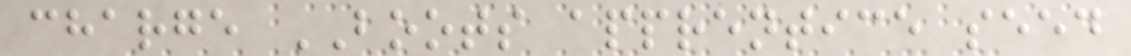charge BOOTS apprentice seed
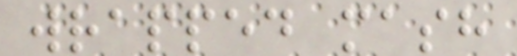wrapped mash
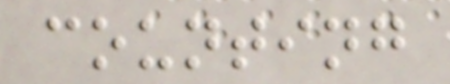counting
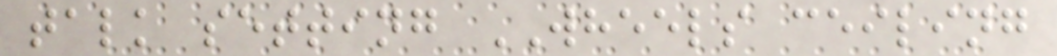talk setting WHEELS ceiling
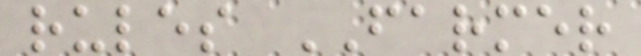rules FARMER
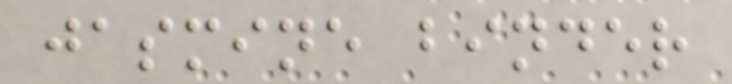jasmine binder
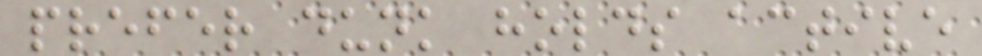prefer dunk holds active
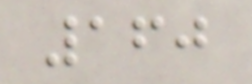160
